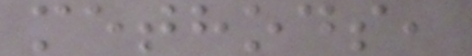methods,
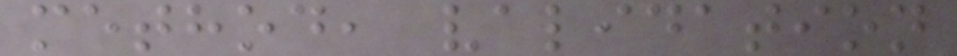method, validation
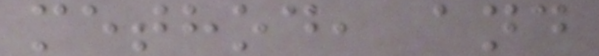method, and
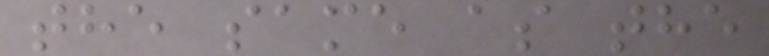the same as the
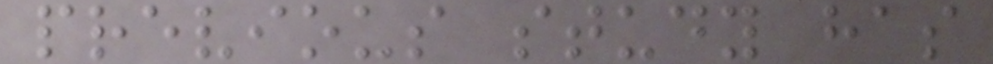previous study has
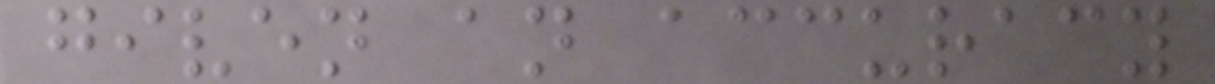given an accuracy
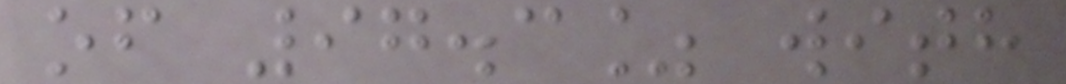of 97.3% with
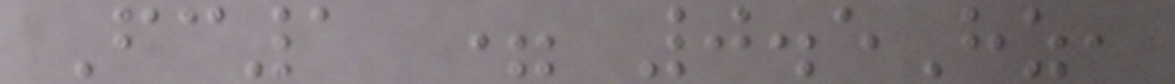Fc1 = 0.5Hz,
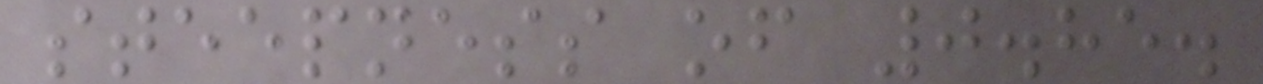steepness of 0.85.
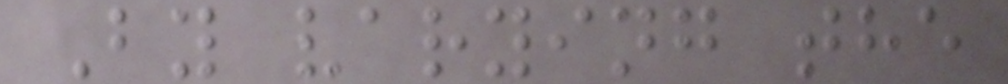By varying the
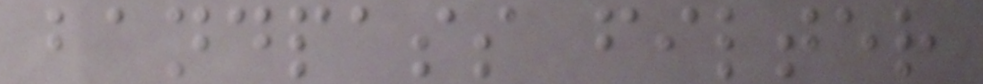bandpass filter
